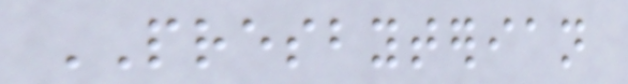PRESBYTERIAN
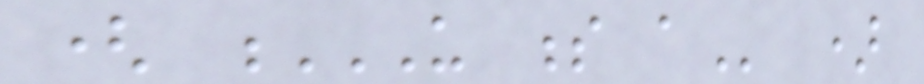( U S A )
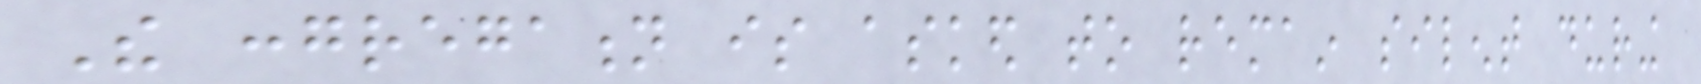The congregation is asked to remain silent during
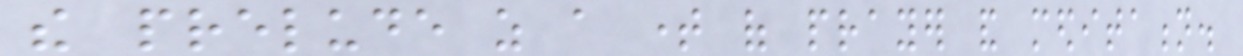the prelude as a time of prayer and meditation.
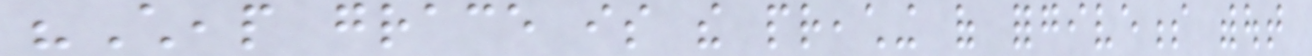"Cheap grace is the preaching of forgiveness without
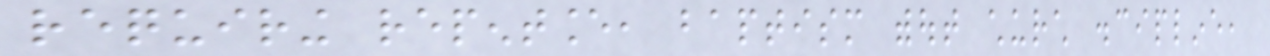requiring repentance, baptism without church discipline,
